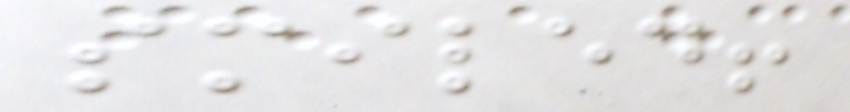smiled!
